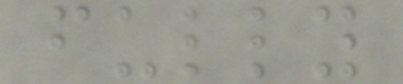fully
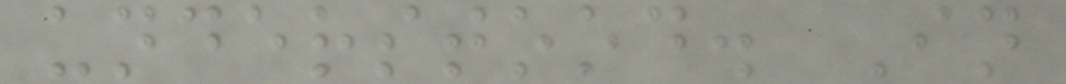understood. In
